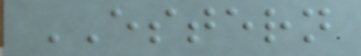ESTERN
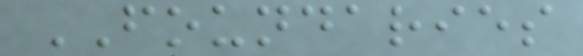FOUNDARIES
